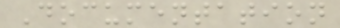Documentation
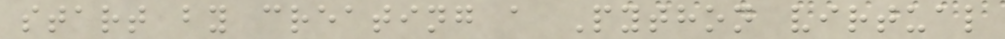start by creating a Python virtual
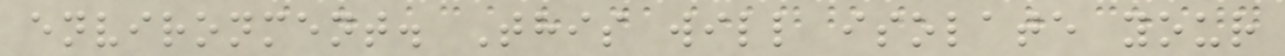environment. This will isolate your
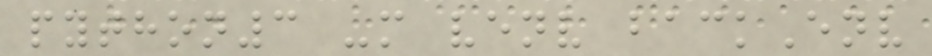python3 -m venv backEnv
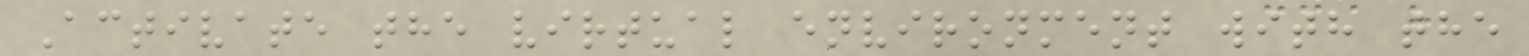Activate the virtual environment with the
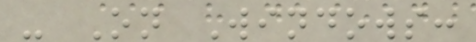- On Windows:
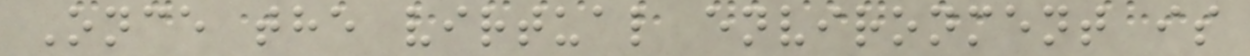Once the virtual environment is
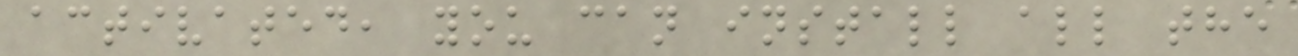activated, you can install all the
